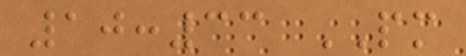10:33 PM
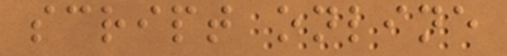script online
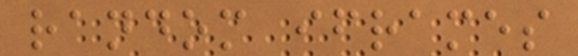random iframes
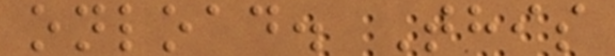onload. This
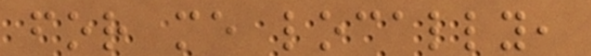for me locally,
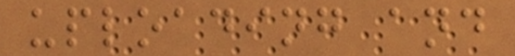uploading and
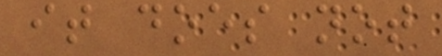it does not
